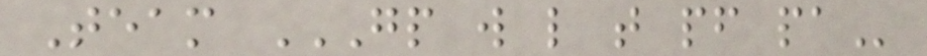Team GP W L T PF PA
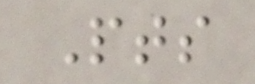Pts
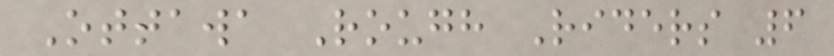Ottawa Rough Riders 6
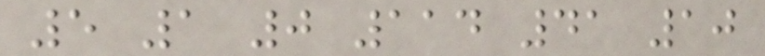5 1 0 114 41 10
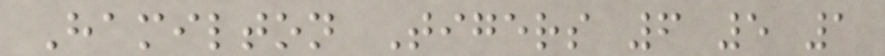Hamilton Tigers 6 5 1
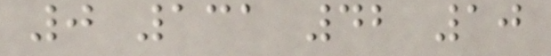0 131 42 10
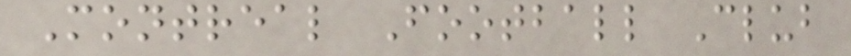Montreal Football Club
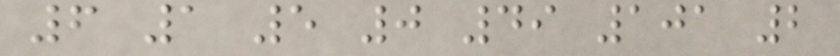6 1 5 0 49 101 2
